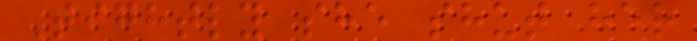Tightly she shut her
